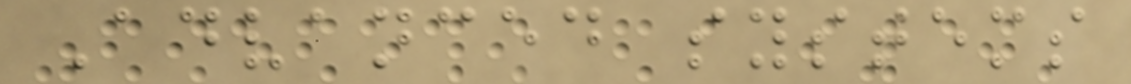Advanced systems
